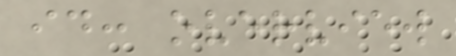id: overview
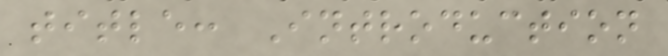title: Introduction
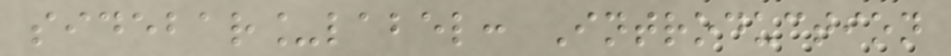sidebar_label: Introduction
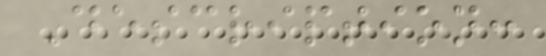Description:
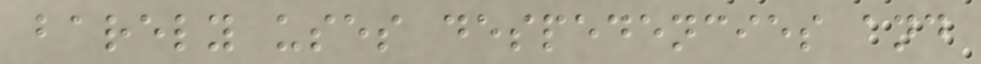barely uses despedencies and
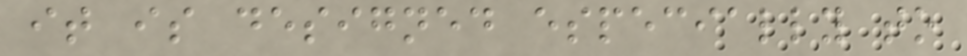it is designed especially to
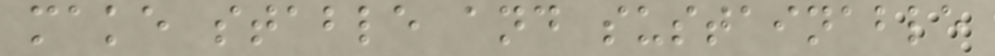make stable and sustainable
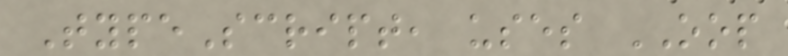TypeScript, uses OOP
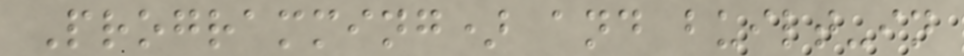Programming) and built-in
